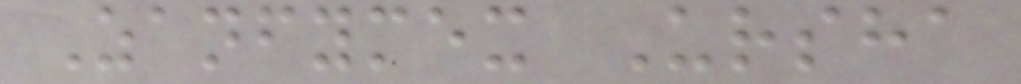Zanfymex Ursha
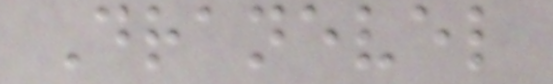Dranevel
